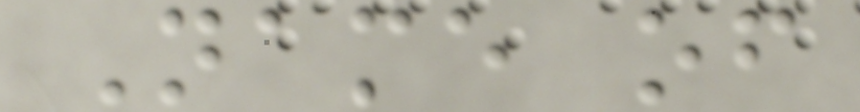Name of
